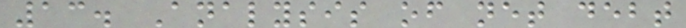13. Analysis of net debt
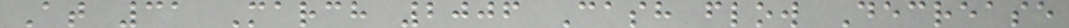At 31 March 2006 Cash flow Decrease
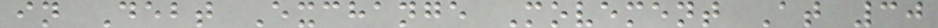in Debt Exchange Movement At 30
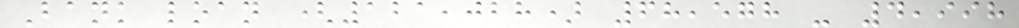Bank loan (121,028) 68,578 - 4,998
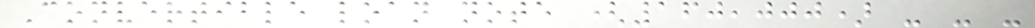Convertible loan note (160,000) - - -
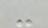-
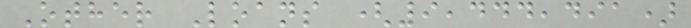Other Loans (9,444,491)
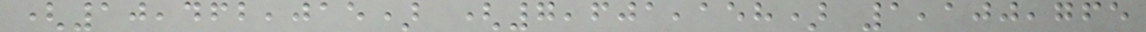(10,462,015) (7,601,158) 1,100,765
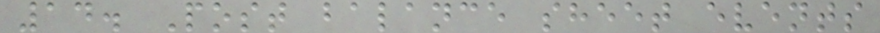14. Post balance sheet events
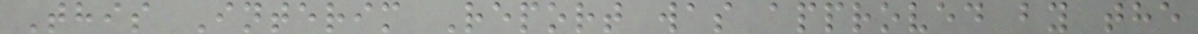This Interim Report was approved by the
